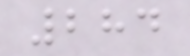284
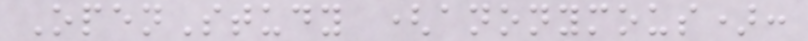OpenStudy (anonymous):
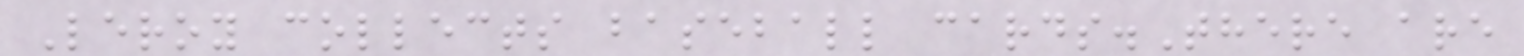Leroy collects baseball cards.There are
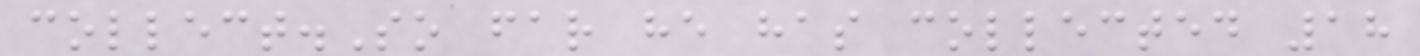collect.So far he has collected 18
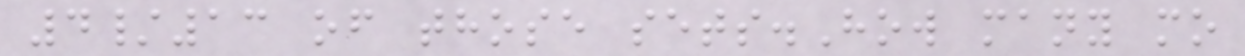4/13 of those sets.How many mo
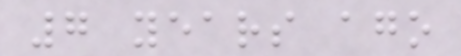7 years ago
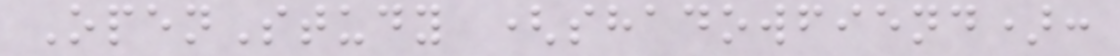OpenStudy (shadowfiend):
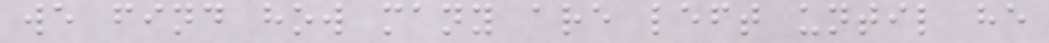we find how many are left until he
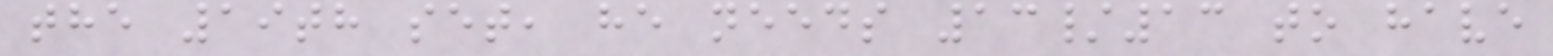the 19th set, he needs 13/13 to have
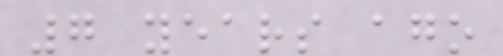7 years ago
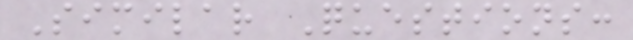Similar Questions:
